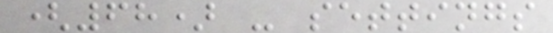(68) - settings
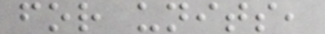for units,
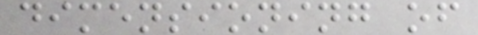dimensioning of
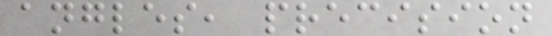angles, precision
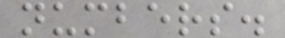numbers.
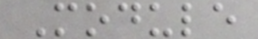Module
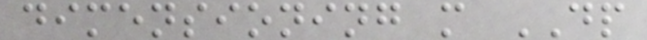dimensioning m DP
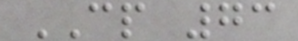CP 73
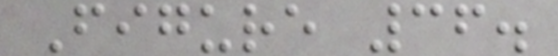Figure 36.
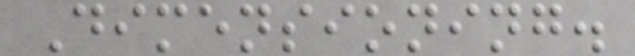Dimensioning.
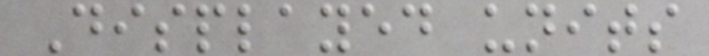Displayed units
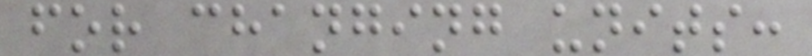for changing units:
